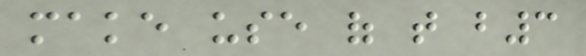make use of that b3
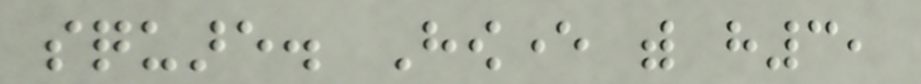square. However with h3,
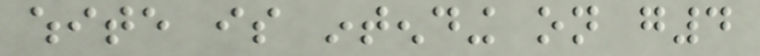white is intending on g4
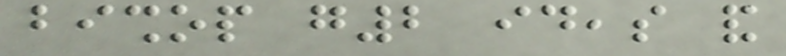bishop g2 ideas and
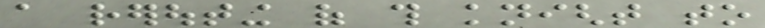a rerouting of this knight to
